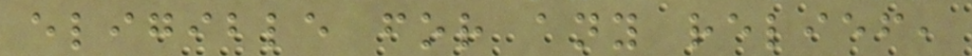eligible for any relief,
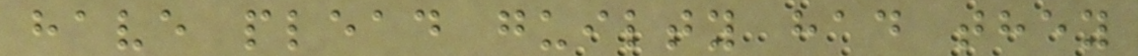have plead guilty had they
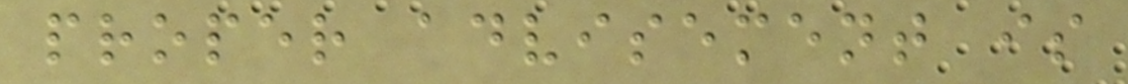proper advisement is
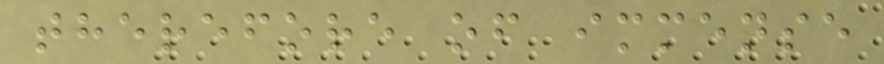therefore of immense
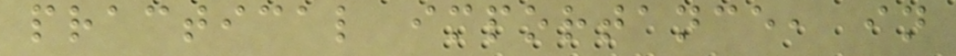practical importance, in
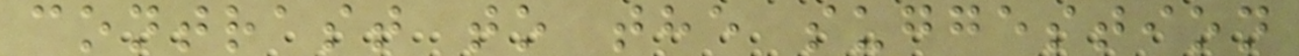contrast to the suggestion
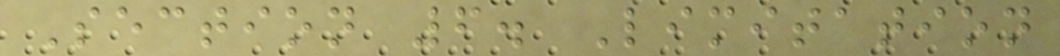Section 6. Limitation
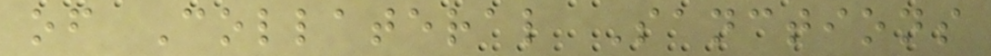of Collateral Sanctions
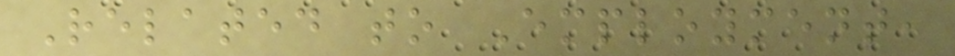Related to Employment,
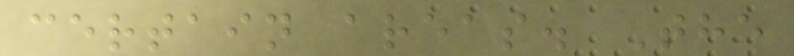certain areas. The
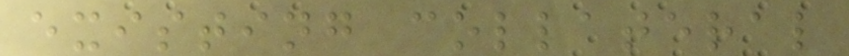existing collateral
